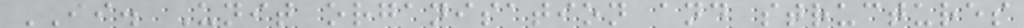II. Unit organisation and structures
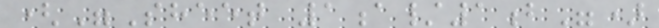("Sheet 1a/1b")
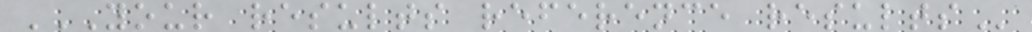YOUR RESULTS REFERENCE RESULTS
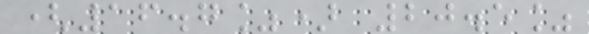(16.7%) 20.5%
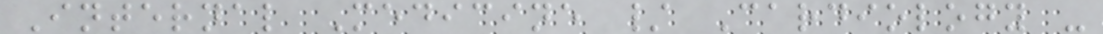Internal Medicine / Cardiology -
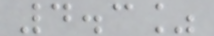4.3%
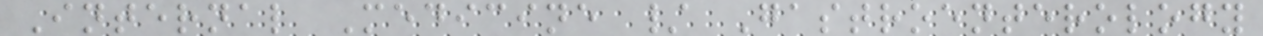Internal Medicine / Gastroenterology
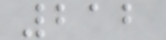212
